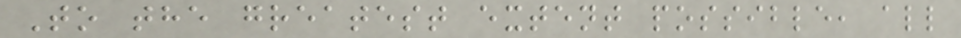To the greatest extent possible, all
